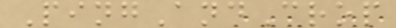PingAndCrop
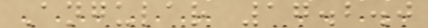Angular 17.2.0
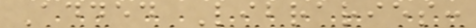Added Libraries:
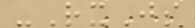-RxJs
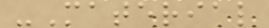-Material
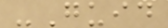-Guid
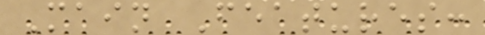Main Features:
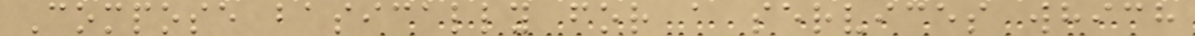Compose basically for a services which
